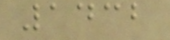1432
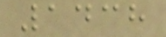1438
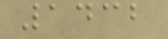1432
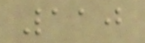110
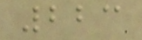223
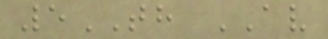5TH AV
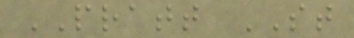PRATT ST
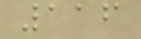116
